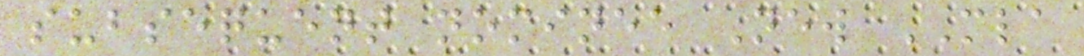subsequent nominee New MLA
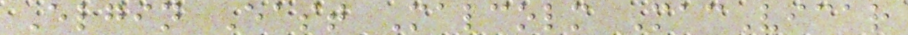Elgin East Malcolm MacVicar
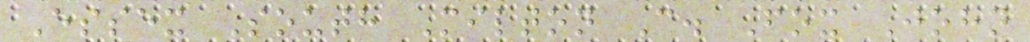Essex South Milton C. Fox John
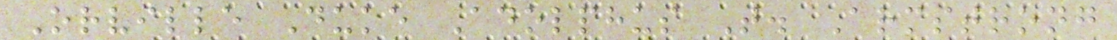Orville Duke Adolphus T. Armstrong
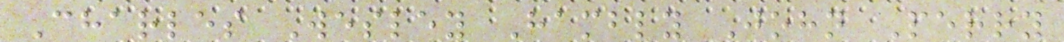Charles Wesley Hambly John Perry
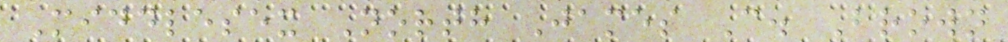Middlesex North James C. Brown
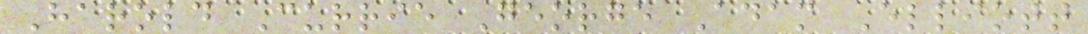Harold Currie George Adam Elliott
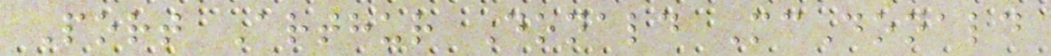Port Arthur Donald McDonald
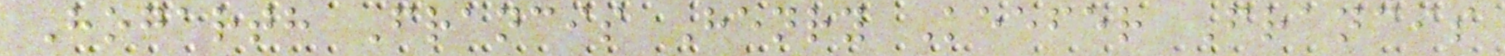Hogarth Francis Henry Keefer Francis
